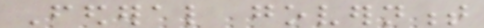Federal government
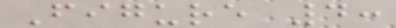Figure 4:
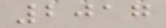2017
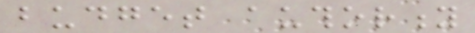budget authority
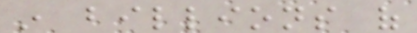in billions of
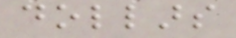dollars
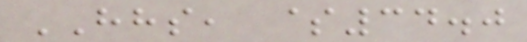HHS, $34.0
